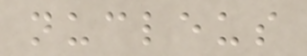nucleus
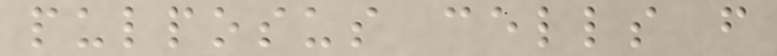pulposus cells from
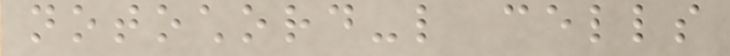notochord-like cells
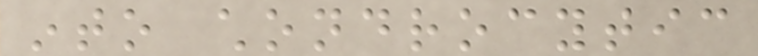into chondrocytic
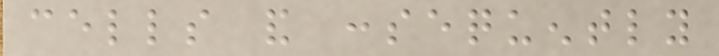cells and consequently
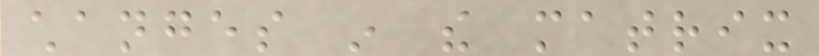changes in the matrix
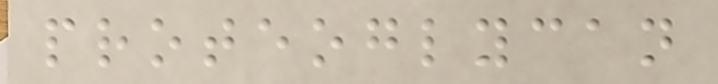proteoglycan
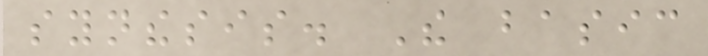synthesis. The basic
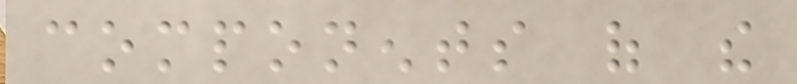components of the
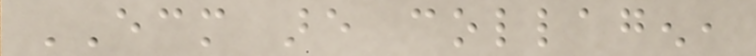ECM are collagen,
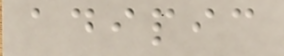adipic
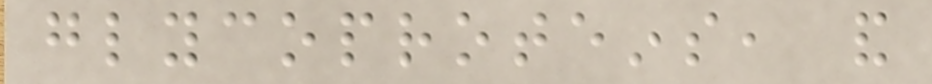glycoproteins, and
